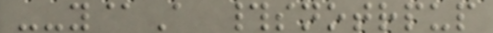--y@A #snotrpup
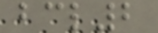bcl2
